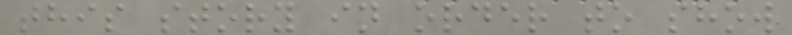this story in order to show
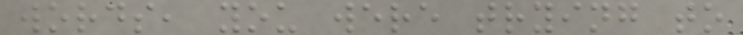words, you were trying to
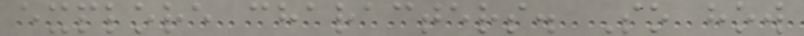explore characters. So how
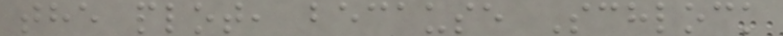the plot, because Schlock
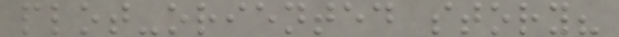plot-oriented story?
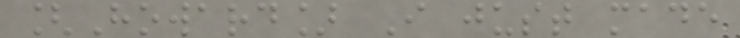[Howard] I just made
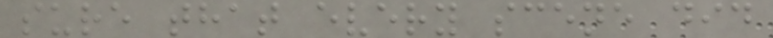sure that every scene did
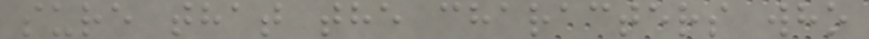sure that the characters who
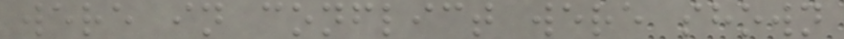were in conflict were shown
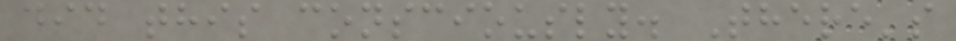did this consciously. There's
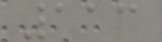113
